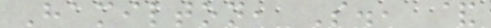Hamilton, S., &
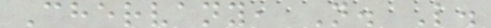Chervany, N. L.
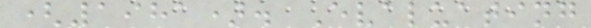(1981). Evaluating
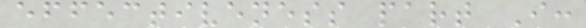effectiveness part I:
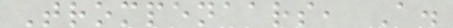Trompenaars, A.
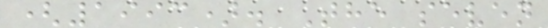(1993). The seven
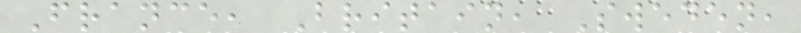France, Britain, Sweden,
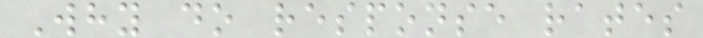Why do response rates
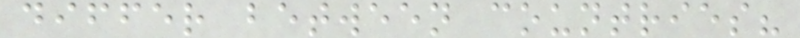differ between countries?
